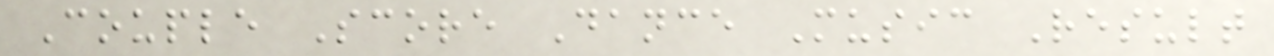Couple Score Dance Music Result
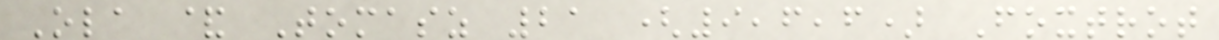Ola & Tomasz 21 (9,6,6) Foxtrot
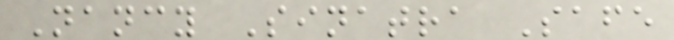Nancy Sinatra Safe
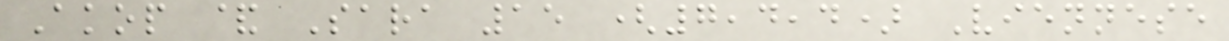Akop & Sara 15 (7,4,4) Viennese
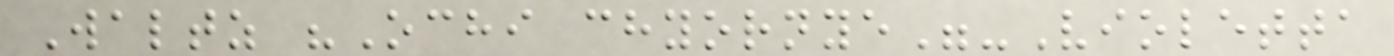Waltz "Ochi chyornye"-Violetta
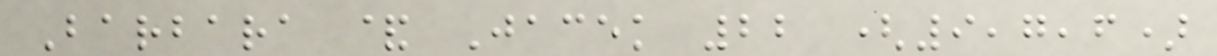Barbara & Jacek 22 (9,7,6)
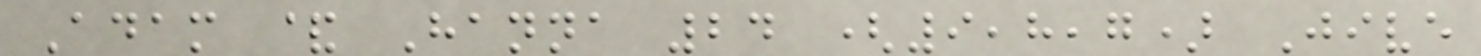Adam & Hanna 24 (9,8,7) Jive
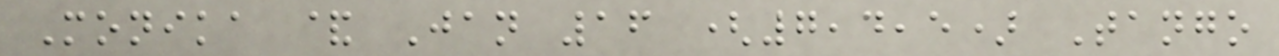Monika & Jan 16 (7,4,5) Tango
